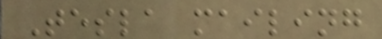Tesla mailing
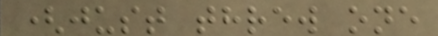(just threw one
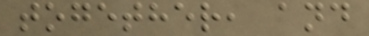together, and
